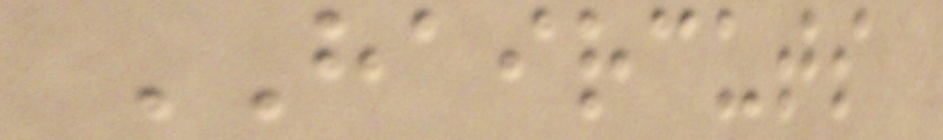HAIRCUTS
